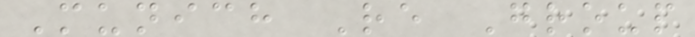Munich Re Group
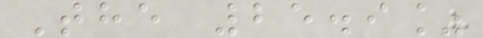The 25.9%
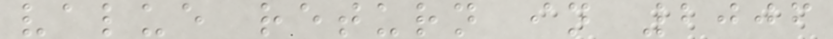value return in 2006
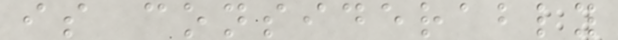is considerably
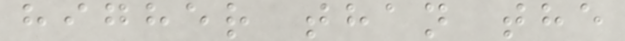higher than the
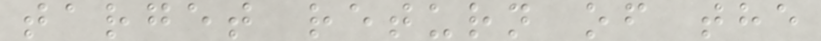target return of the
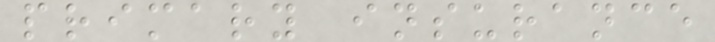primary insurance
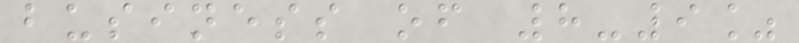business of 8-9%
